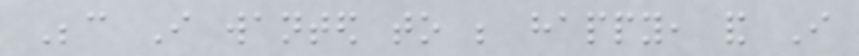Because I wanted to be happy, and I
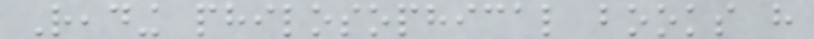Reading philosophical books have
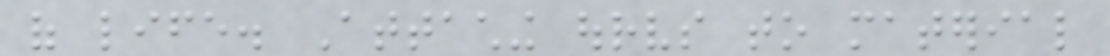of life. Attaching ourselves to material
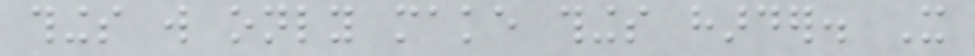things will only make things harder. It
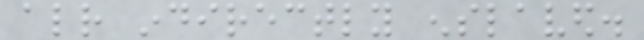already indirectly enslaved.
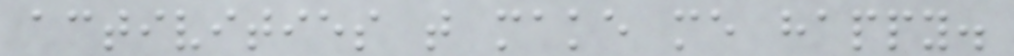activities that make me happy.
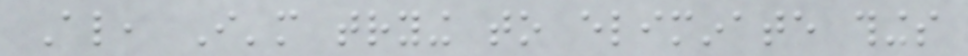Also, I'm trying to eliminate things
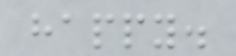happy.
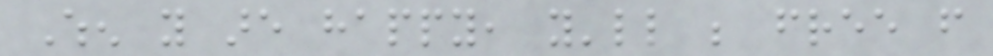When you are happy, you'll be free from
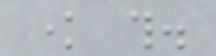know this.
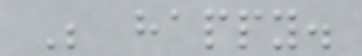Be happy.
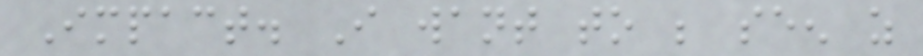Impact. I want to be seen as
